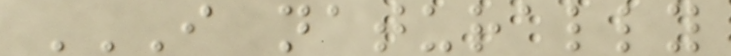I NATURALLY
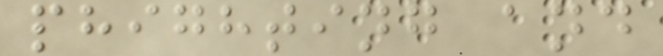phighting and
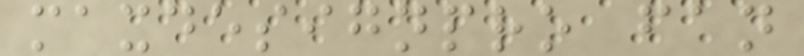maxdesignpro fan
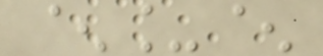^_^
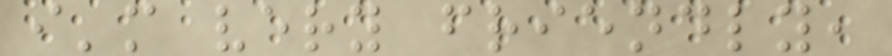i'm very friendly,
